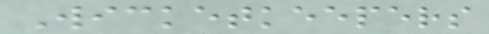Wicketkeepers
